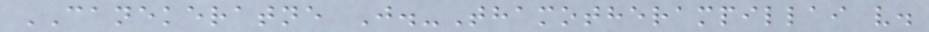CANEKERATNE J.-Thamotherampillai v.
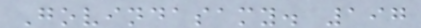Govindasamy. 197
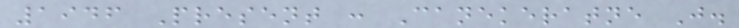1946 Present : Canekeratne J.
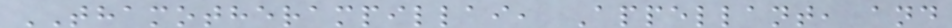THAMOTHERAMPILLAI, Appellant, and
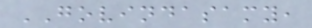GOVINDASAMY,
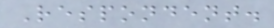Respondent.
